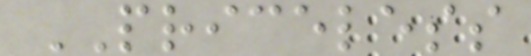PRICELESS
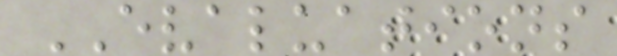EVALUATIONS
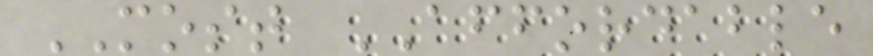MOST AFFORDABLE
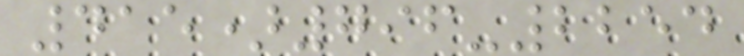415)796-2254
